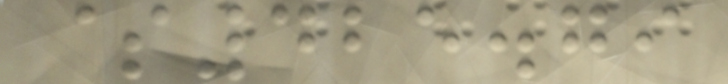$425.79
